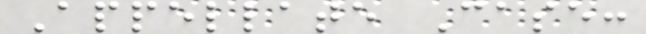Appellate Case:
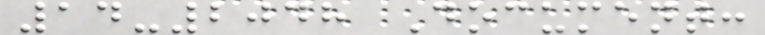14-2048 Document:
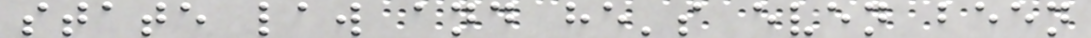state law and he's even been
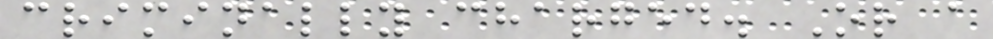criminally charged. Or a
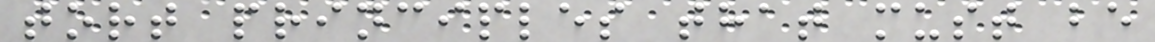tort principles that must be
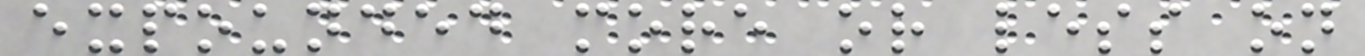expounded more or less on
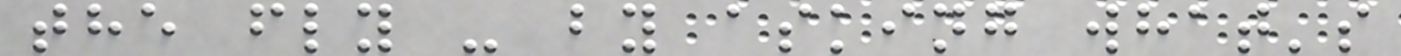the fly - by asking what's
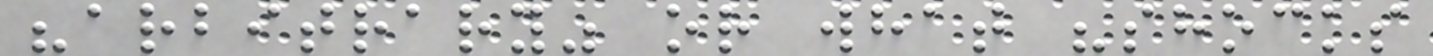"arbitrary" or what "shocks
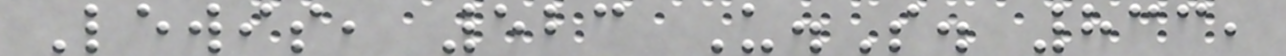Lewis, 523 U.S. 833,
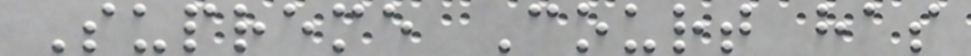Supreme Court has
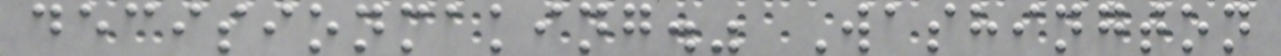decisionmaking." Washington
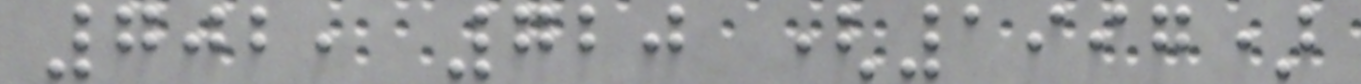702, 720 (1997)
